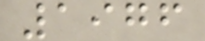1976
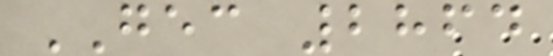GEC 2864
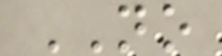NO
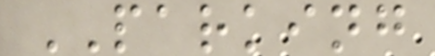PARKING
